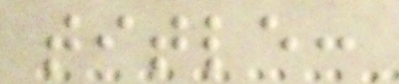title:
